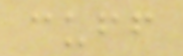cuff
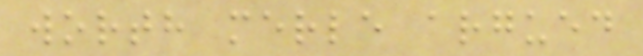worth merle argued
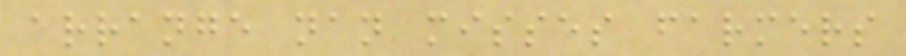arrange nan misses farmers
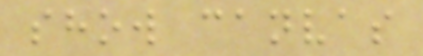show canvas
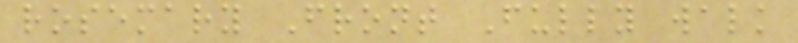rosemary Front Fully walk
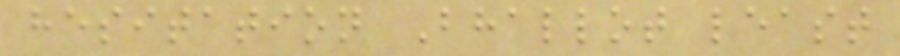hesitation Bhallot least
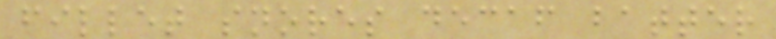fillet snores decaf batter
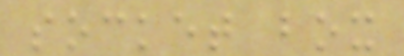socket box
